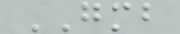GMB
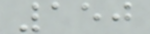150
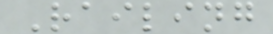Railing
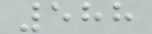588
